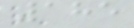185
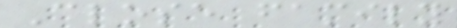Close family
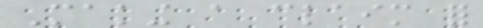Making a claim for
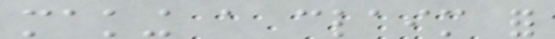making a claim for
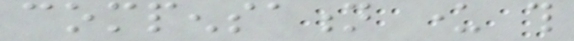compensation under this
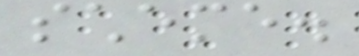scheme.
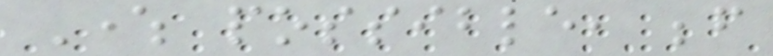Where possible, before
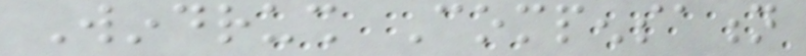Windrush Compensation
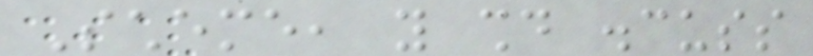Scheme, you should discuss
